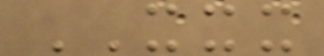XXX
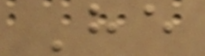He
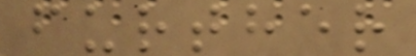further
